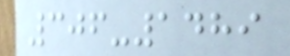306-1489
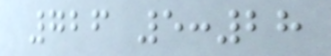726 5:28
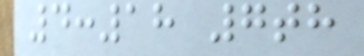4:18 7th
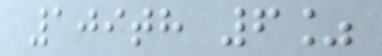109th 6%
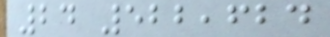24 522,624
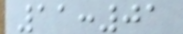11:01
